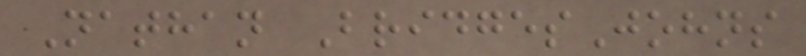Nathan BridgesJohns
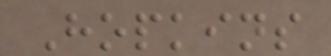Hopkins
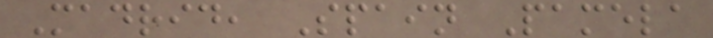Madrid, Spain Pamela
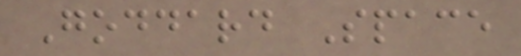Goddard Space
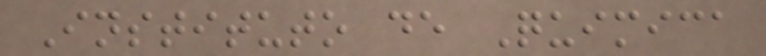Instituto de Quimica
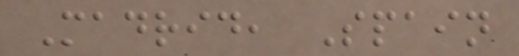Madrid, Spain
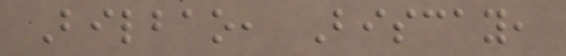Bilbao, Biscay,
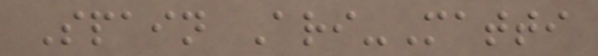Spain Ari-Matti
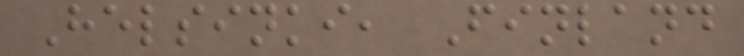Helsinki, Finland
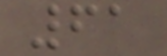61
